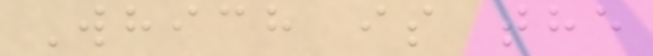Which is the
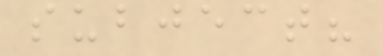subject?
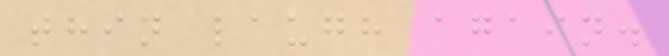thin laugh again.
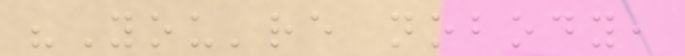"You're nobody,
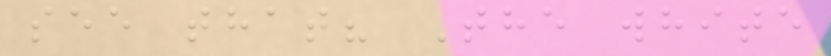see that? The white
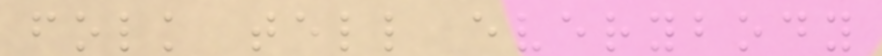folk tell everybody
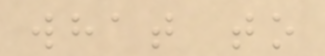what to
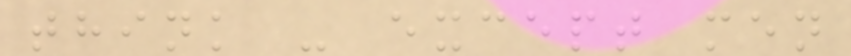think - except men
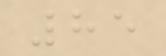85
